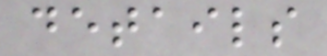details
